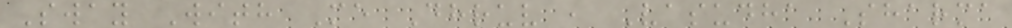Sway With Me Dhruv , Vasudha Sharma
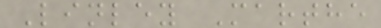Linley Marthe
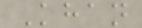Khan
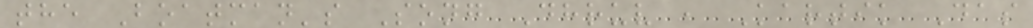the Boatman's Song Dhruv , Kartik Das
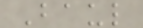Baul
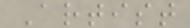Artist
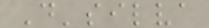D'silva
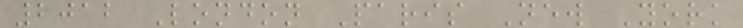2012 London Paris New York
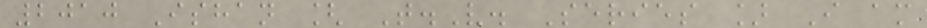2010 Ishan [ T.V. Series ] I am
